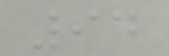94
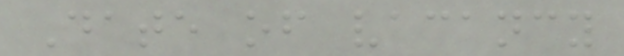Date of vacancy
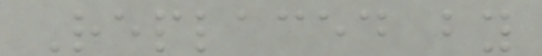Replaced by
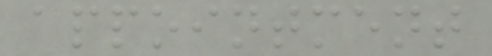appointment
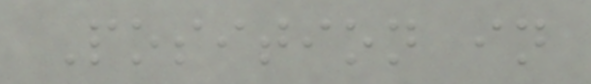Position in
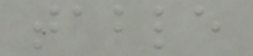table
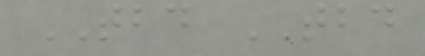TBD TBD
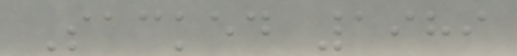Sacked 1989
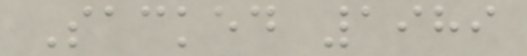Sacked 1989
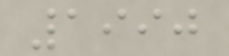1990
